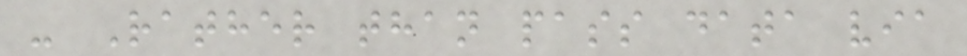- Rather than pass data via
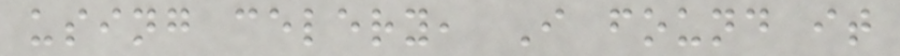using celery, I found it
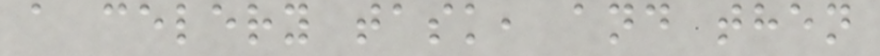a celery task, and then
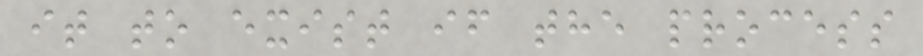it to exist if the process
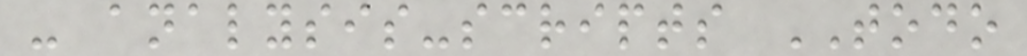- analysis-scripts TODO
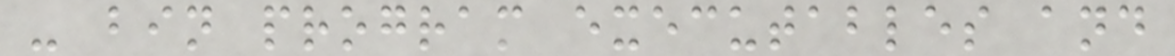- bin program executables and
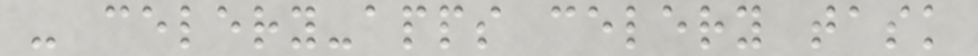- celery-apps celery task
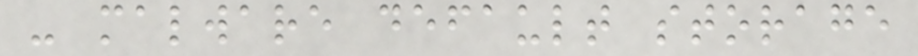- malware default storage
